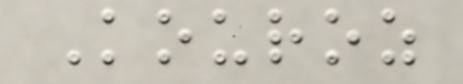Kouroz
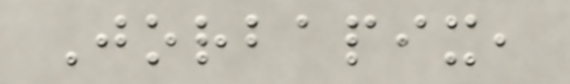Jorbapix,
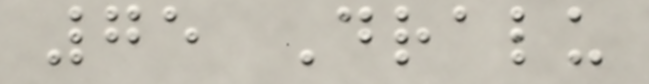75 Dralu
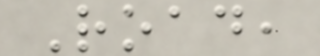Road,
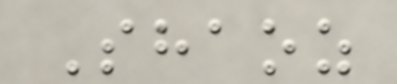Shaoz
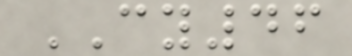CY46
